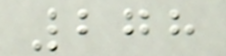278
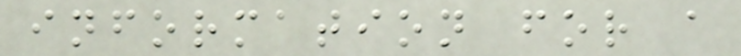information for a
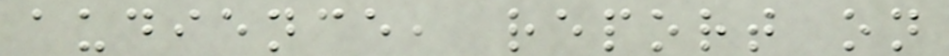audience, report on
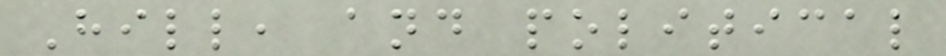Hill, and political
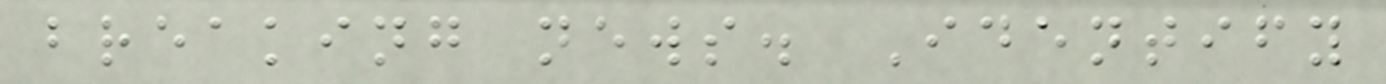breaking news. Identify
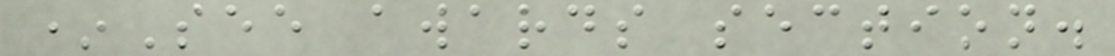*See awards section.
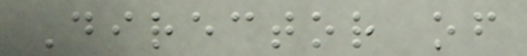Director of
